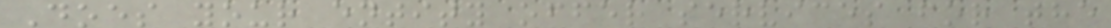Does your entity offer services for the
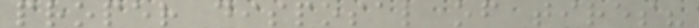proper disposal of tires?
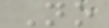No
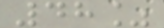48%
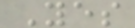Yes
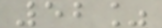52%
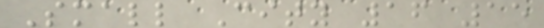Small City 16 15
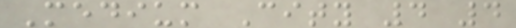Medium City 4 4
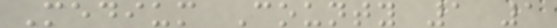Medium County 1 1
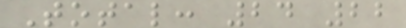Total: 24 22
